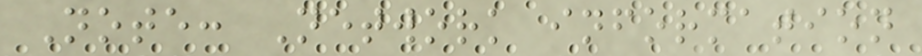Note: Network information
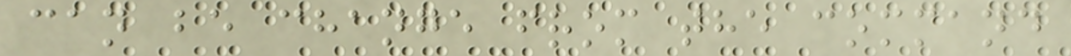can be change from the command
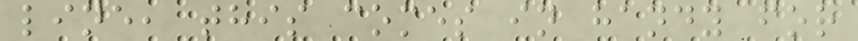line, this comes in handy for
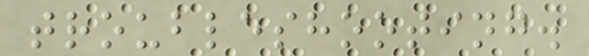troubleshooting.
